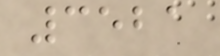3521
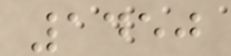1450
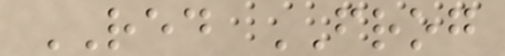RED FROG
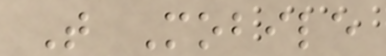T Mobile
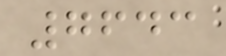7643
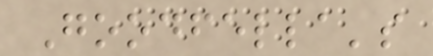Goodfella's
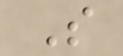S
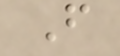F
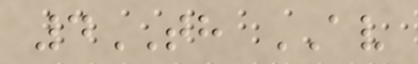4TH AV
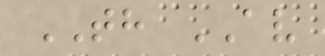TH AV
